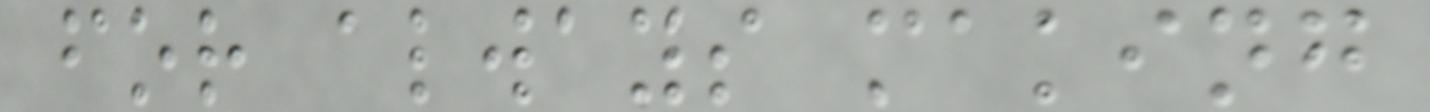for always making
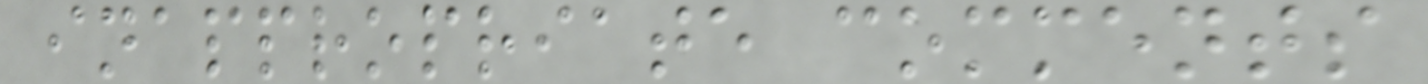inappropriate comments
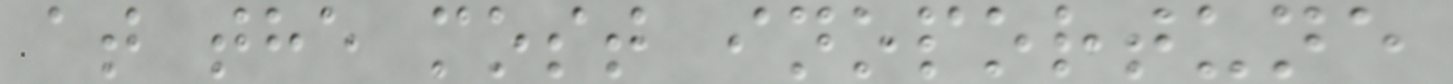at the most inoportune
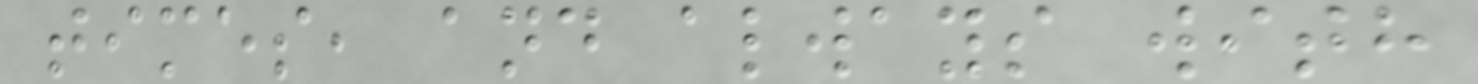times, and always with
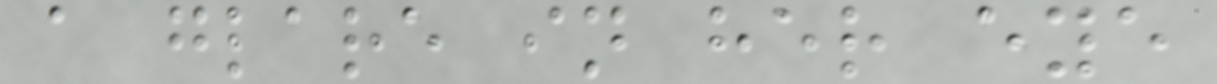a glare in her eye
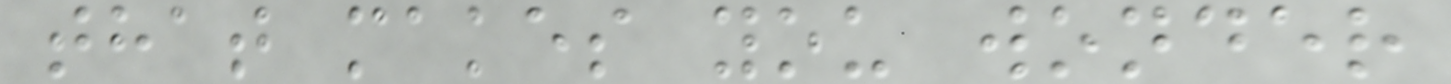that makes you wonder
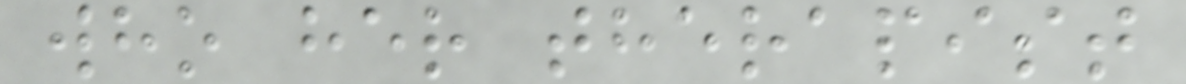who her therapist
